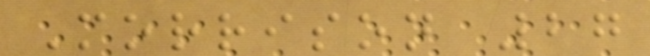Morrison 27
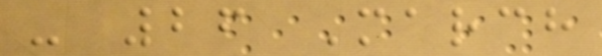- 26 March
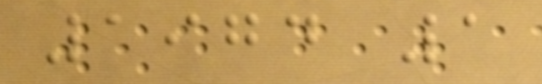1974 1
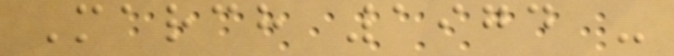March 1974 -
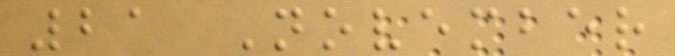21 November
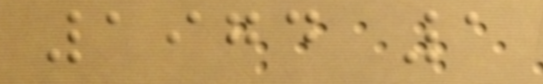1974 1
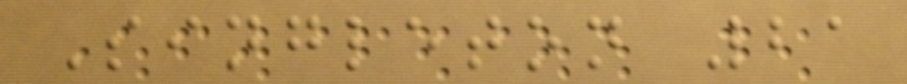Singleton 21
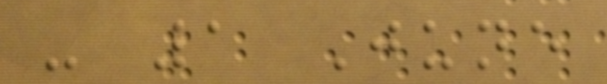- 1 June
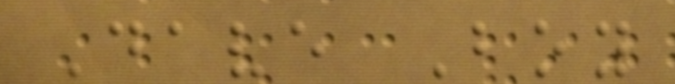Dave Boy
